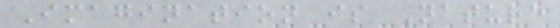Imagination is Nature
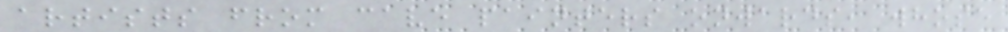artists from cave painters onwards, whose
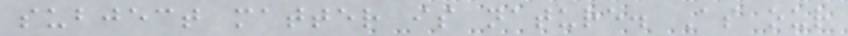subject matter is nature. As our
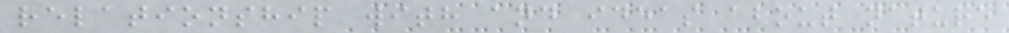relationship with and ideas about nature
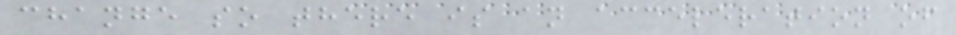change so there is an acceleration of
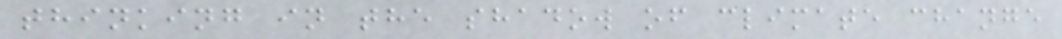thinking in the shadow of climate change
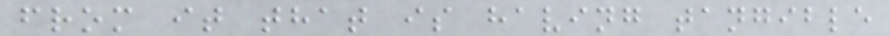from it that is having tangible
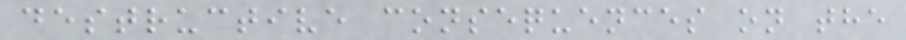destructive consequences on the
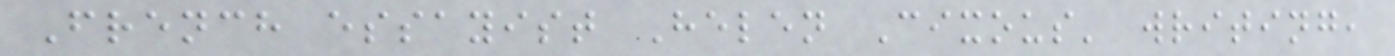French essayist Helen Cixous' writing,
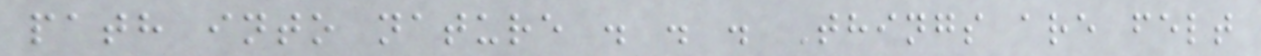path into nature . . . Things are felt
